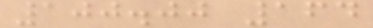100.00 164
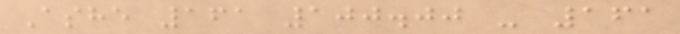Ashe 161 100.00 - 161
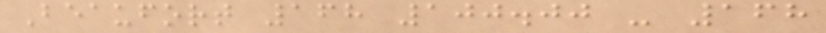Beaufort 168 100.00 - 168
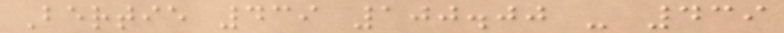Bertie 439 100.00 - 439
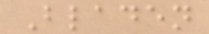Bladen
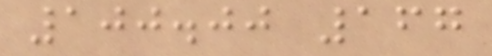100.00 167
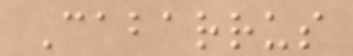Cabarrus
